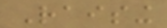Raising
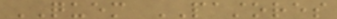QUEM PASTORES
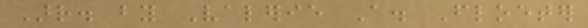Arr. by Valerie A. Floeter
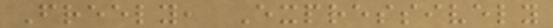Freely, Expressively
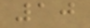10
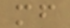mf
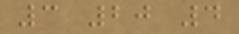3 20 4
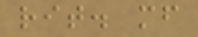rit. mf
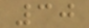30
